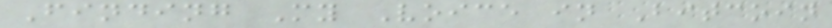Finding My Voice in Bitcoin
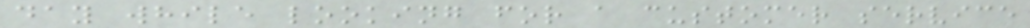day while looking for a customer service
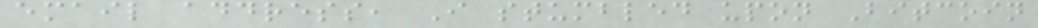email address, I stumbled upon Bitcoin
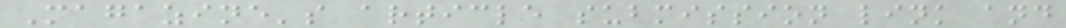Magazine's article submission link and
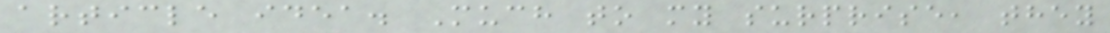article idea. Much to my surprise, they
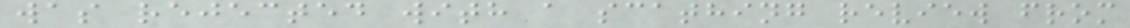was rejected with a scathing review from
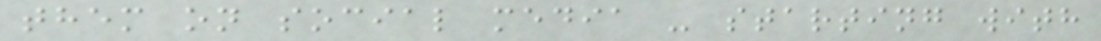them on social media - starting with
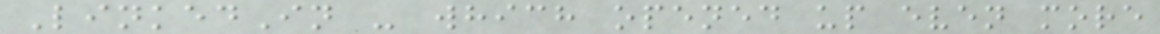LinkedIn - which opened up even more
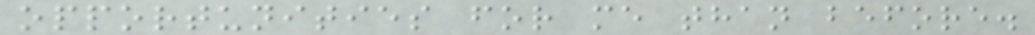opportunities for me than before.
